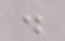.
